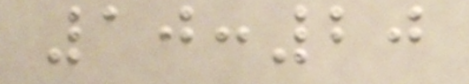10:20
